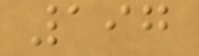197
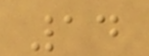14
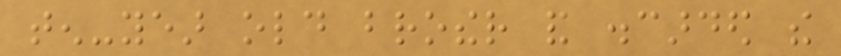ten-year old brother and discarded the
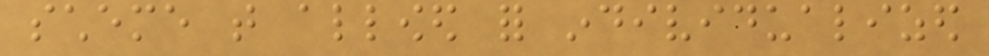scheme that allowed for individualized
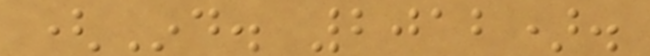(Ind. 2012).
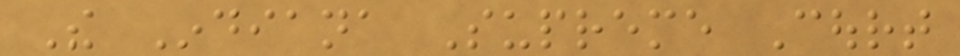The Indiana Supreme Court
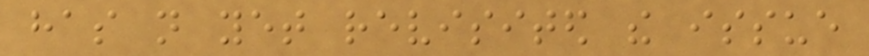has not yet revisited the issue
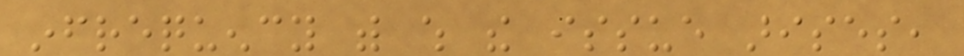infrequency with which the issue arises,
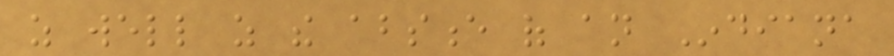as well as the absence of an Indiana
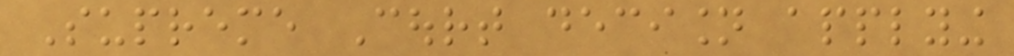Supreme Court decision applying
